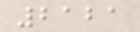2121
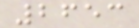2653
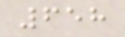658
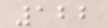122
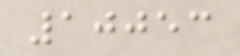10053
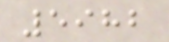5982
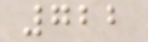722
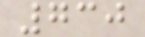730
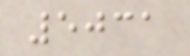5031
